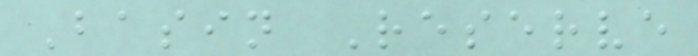Basin Reserve
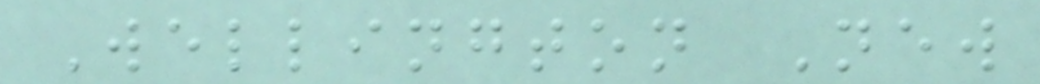Wellington New
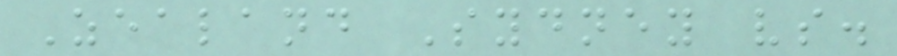Zealand Sydney vs.
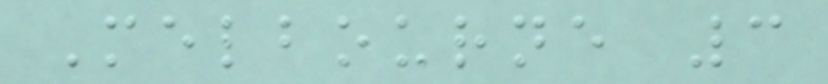Melbourne 3
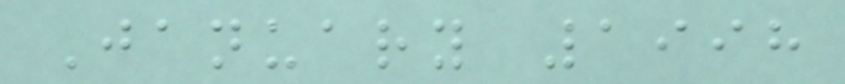January 1998
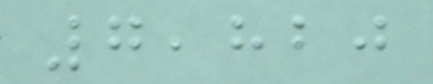7,820
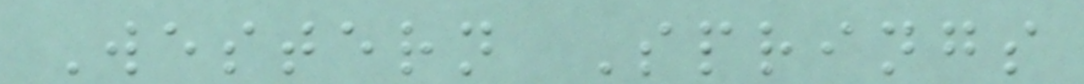Western Springs
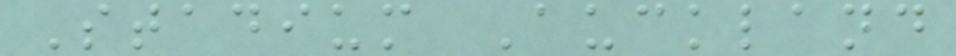Stadium Auckland
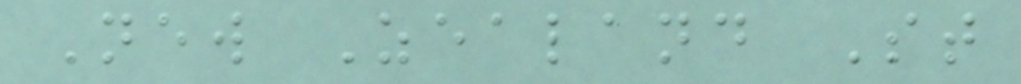New Zealand St
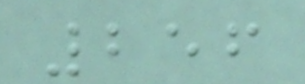256
